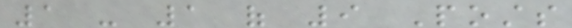1 - 1 of 9 Posts
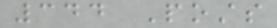344 Posts
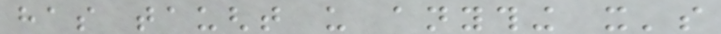has taught us anything it's
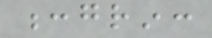:grin:
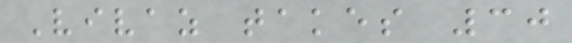Vivaz takes 30
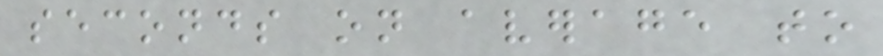seconds on average to
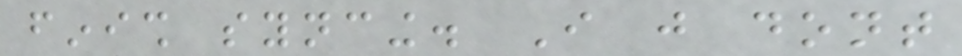finish syncing. I just dont
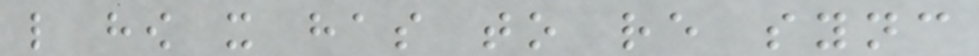like how it has to re sync
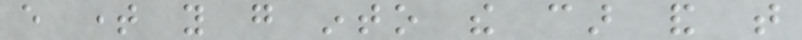every time you go into the car and that
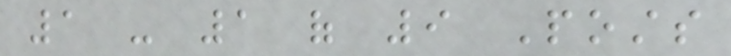1 - 1 of 9 Posts
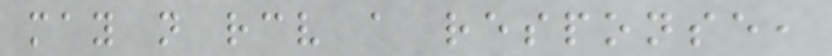may not receive a response,
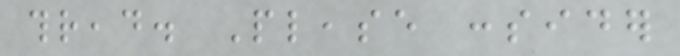thread. Please consider
